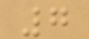7
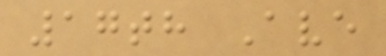17th Ave
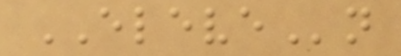ELEVEn
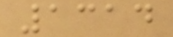1314
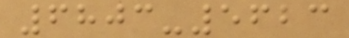6803-5623
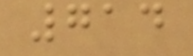714
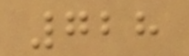728
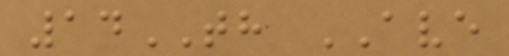14TH AVE
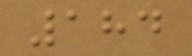184
